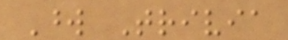Word Trivia
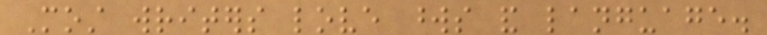Most writers love words and language.
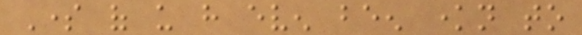Some of us have even been known to
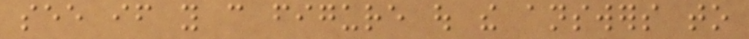see if you can figure out the answers to
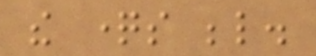the questions below.
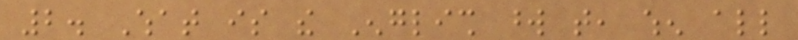2. What is the English word that, when all
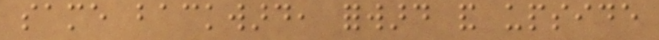same backward, forward and upside
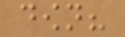down?
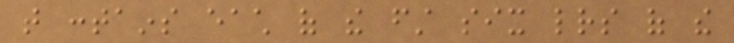that contains each of the first six letters of the
